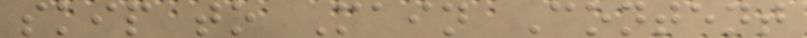skip to Main Content
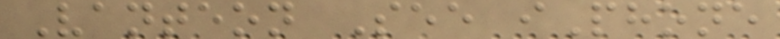Vanteon See iPhone
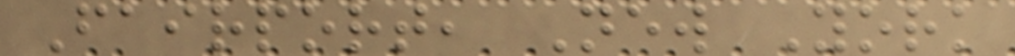Fairport, New York
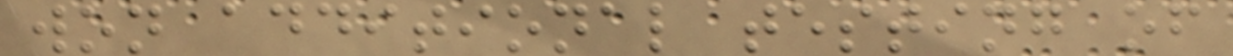won additional testing of
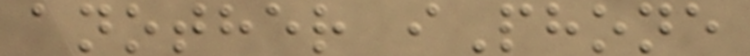another iPhone
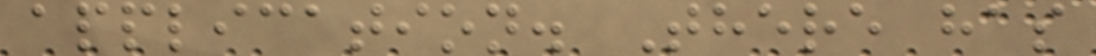application. There has
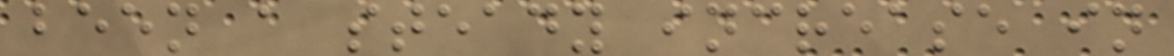been a steady increase in
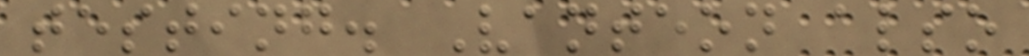testing. Vanteon also
